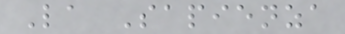La Sapienza
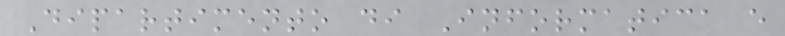Dipartimento di Informatica e
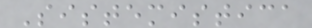Sistemistica
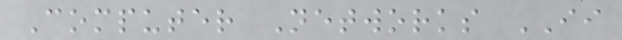Computer Networks II
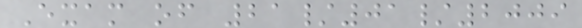Exam of 21/01/2009
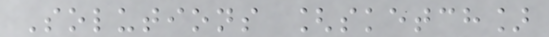Solutions [sketch]
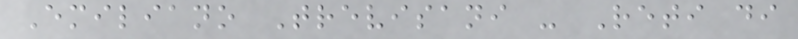Emiliano Trevisani - Reti di
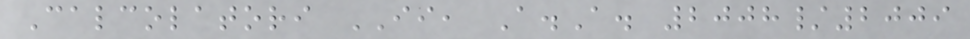Calcolatori II, A.A. 2008/2009
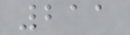211
